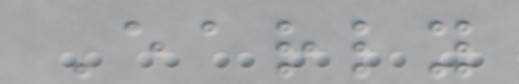Early
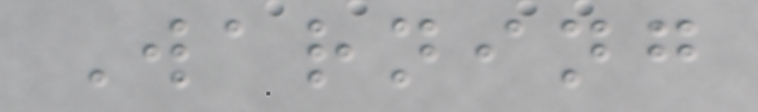Warning
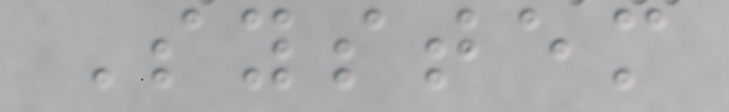System
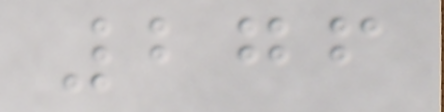276
